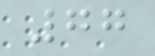77
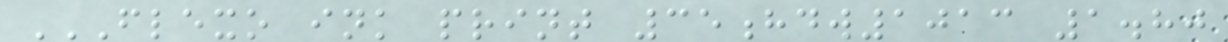FLEXO INK PRINT 35HDW1013 1.80
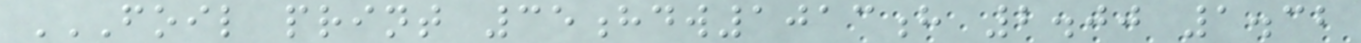FOIL PRINT 35HDW1013H 2.00 1.32
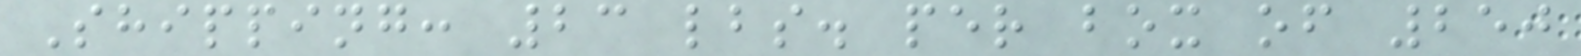Shipping: 23 lbs. per box of 250
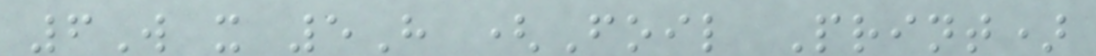6W x 5H (Foil Print)
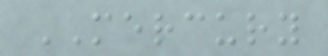MERCURY
